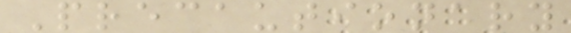Precautionary
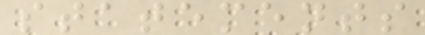statements
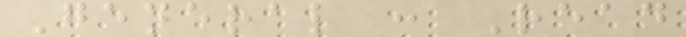General : Read
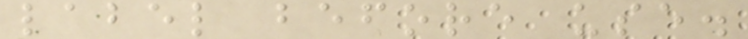label before use.
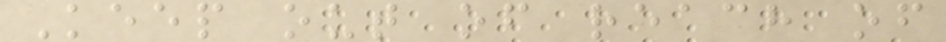Keep out of reach of
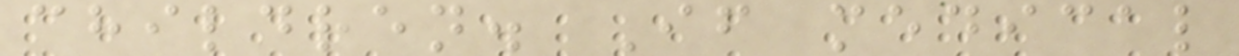children. If medical
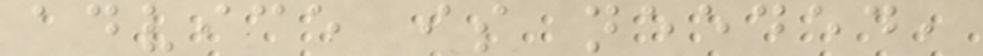advice is needed,
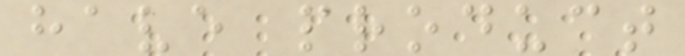have product
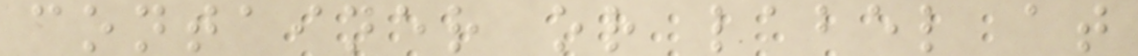container or label at
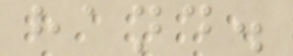hand.
